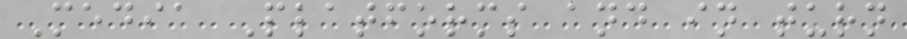Media Platforms and in turn
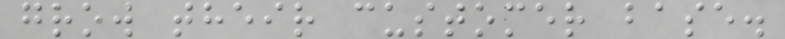grow their customer base.
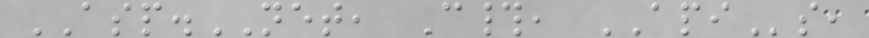ASP.NET, C#, APIs,
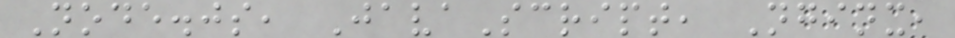Node.js, JavaScript, Nginx,
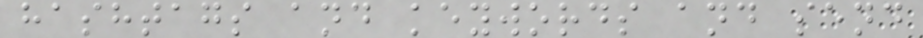hashtags and keywords and send
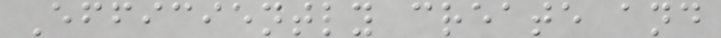Efficiently create and
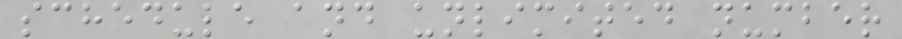schedule and unlimited number
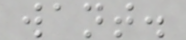want.
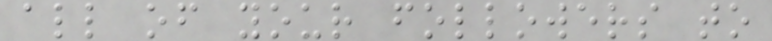all of your followers to
